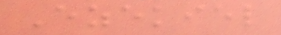Ezekiel
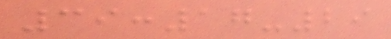39:17-29
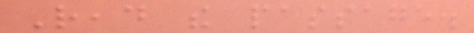Read the passage.
